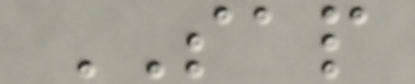SAP
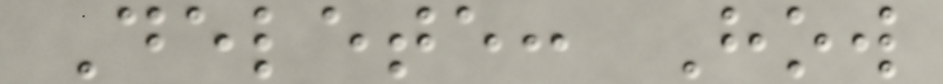Delete: How
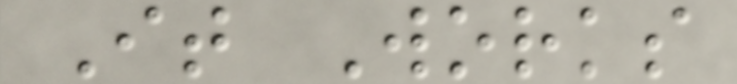It Works
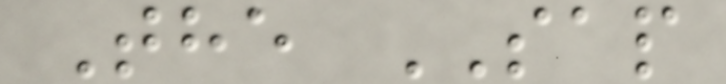The SAP
